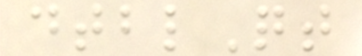dtblQt
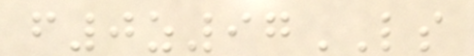f0z97LS
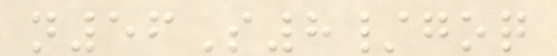n56S8/goq
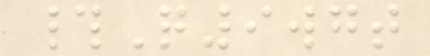#Q9wgt
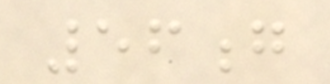56g
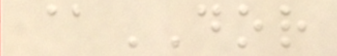@DOR
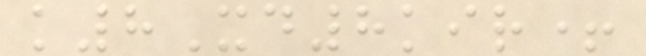k8Xd8kir+
